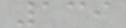139
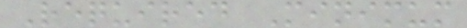Required Minimum
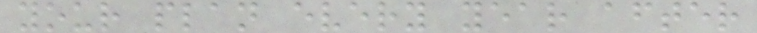your plan every year after
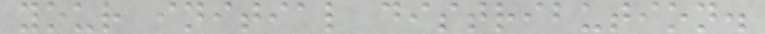your initial distribution.
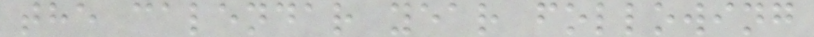the calendar year following
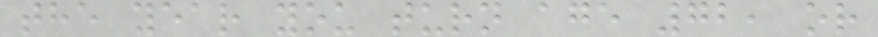the year you turn age 72, or
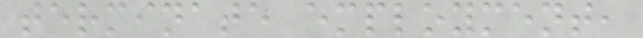terminate employment,
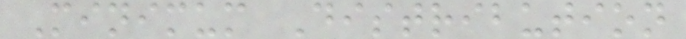Minimum Distribution
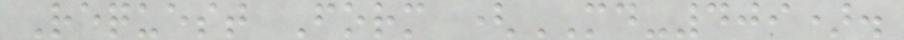Request Form (MD-409).
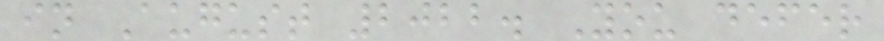in August 2022. You defer
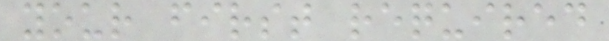your first required
